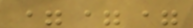===
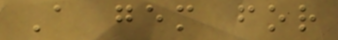A gem for
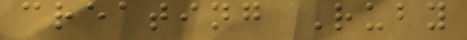creating Ruby
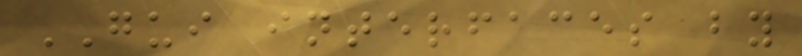GUI interfaces by
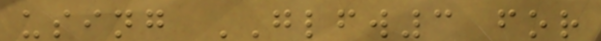using GLFW3 for
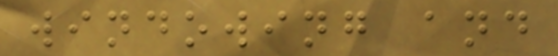windowing and
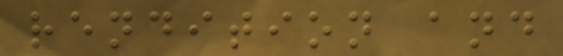rendition and
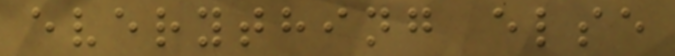everything else
